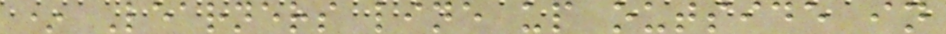* Learners line up outside in
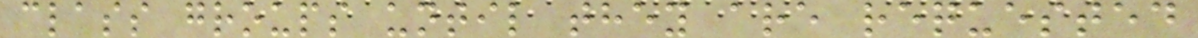class groups until they are requested
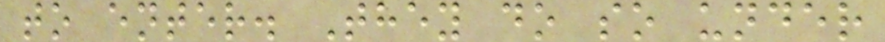to enter. They do so under
